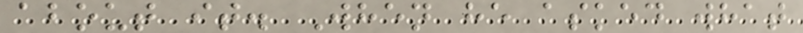about it. When he asked what
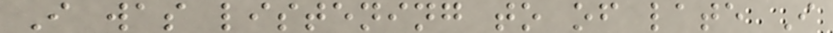I was listening to of late I
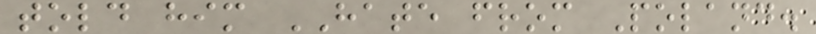told him HATE from Poland.
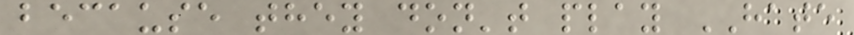because they don't play HATE
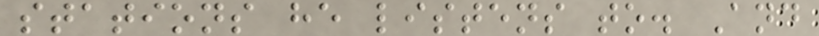stations he listens to. And
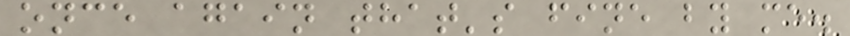once again that's fine by me.
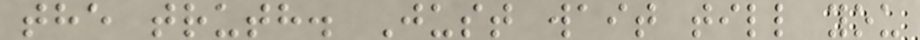the truth. Just wait till you
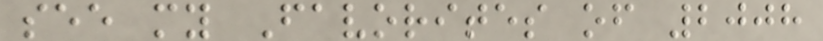see my Favorites of 2008
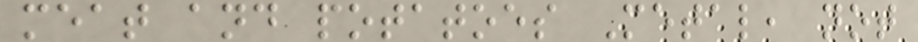meat and potatoes Metal, not
